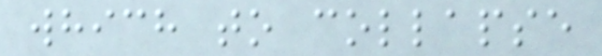which to collapse
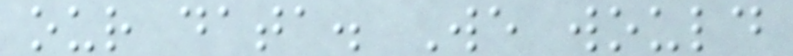our data. We would
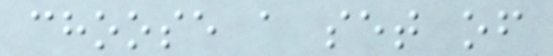choose a set of
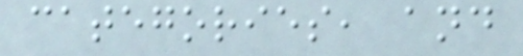categories, and
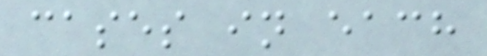cases in each
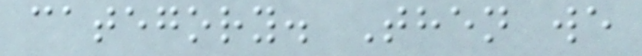category. Then we
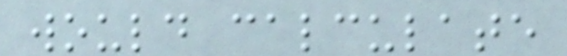would calculate
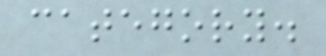category.
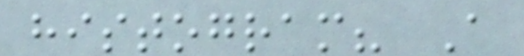histogram? A
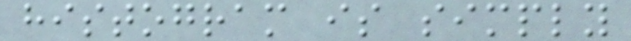histogram is simply
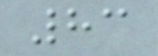83
